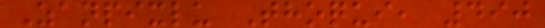Zanpixlu Thoqui, 490
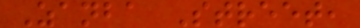Zanba Street,
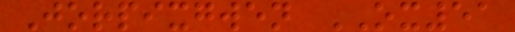Jorpixgwen OX51
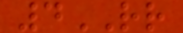4RR
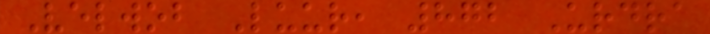Velwob Luur, 872 Urdra
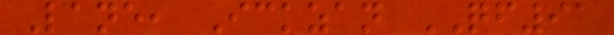Lane, Ickzan QF91
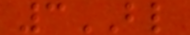3BL
